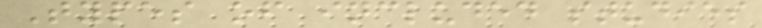Types of included studies
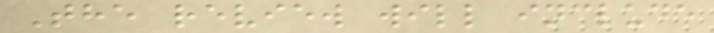The review will include
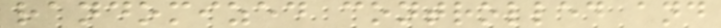randomized controlled and
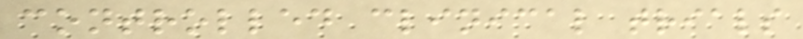controlled clinical trials
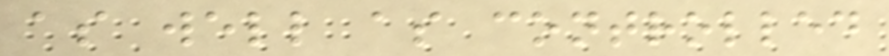as well as controlled
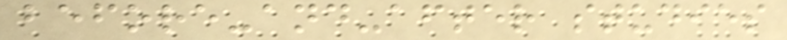before-and-after studies
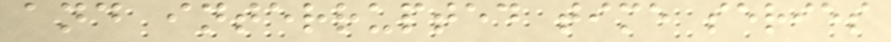and interrupted time series
